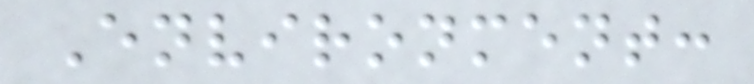Environment:
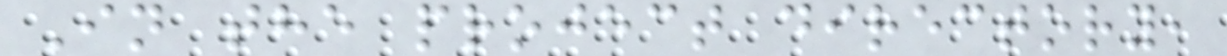In the project directory,
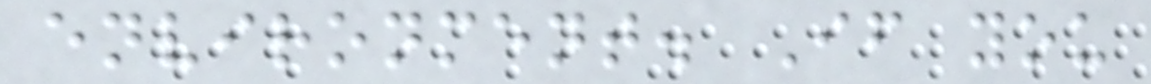environment. If you
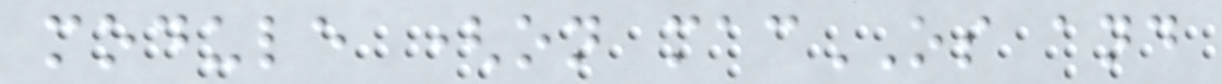module (on macOS and
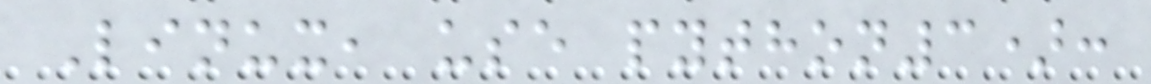Linux, use python3):
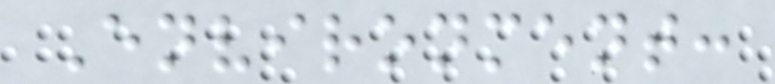Environment:
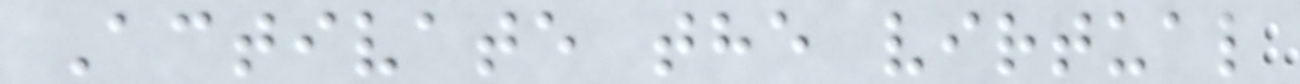Activate the virtual
